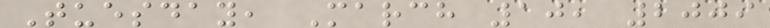Tuesday, March 10, 2009
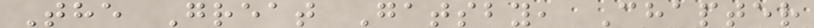The Great Gatsby, Chapter
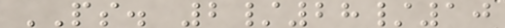PS. 2/28/10
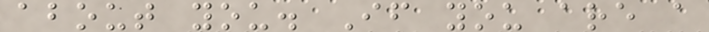about you. If you are a
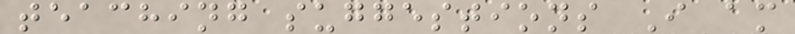teaching suggestions I am
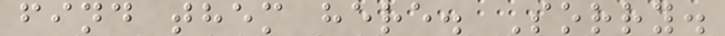find them here. Sorry.
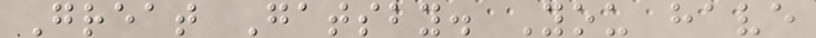Great Gatsby. You have
